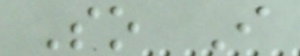So I
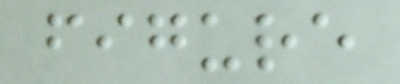figure
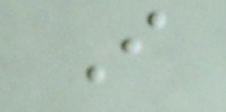I
